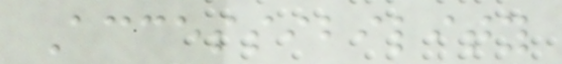Accessibility
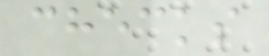checks
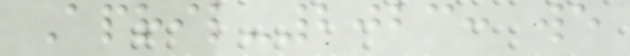April-2023: we
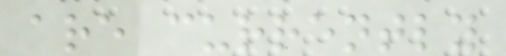are currently
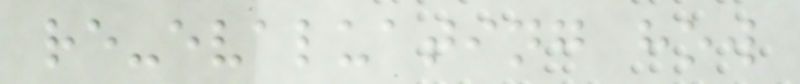re-evaluating how
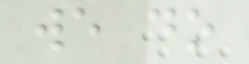we do
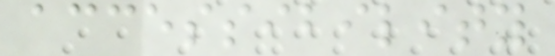accessibility
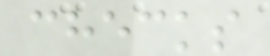checks
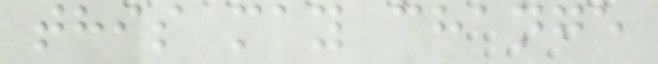this may change
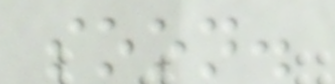soon.
